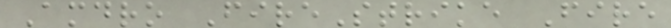Amdro FireStrike Fire
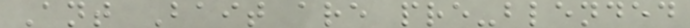Ant Bait are pre-blended
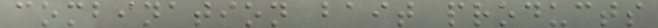combination bait products
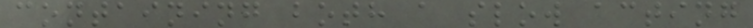containing both a slow acting
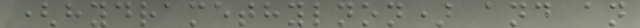(hydramethylnon) and an
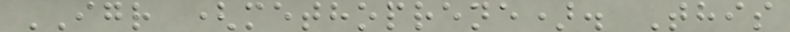IGR (methoprene). This
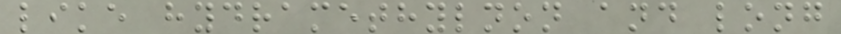like hydramethylnon and long
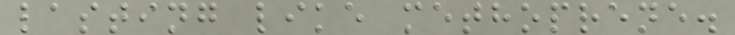lasting like methoprene.
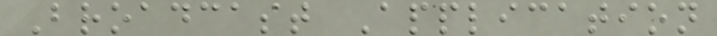Broadcast Application
